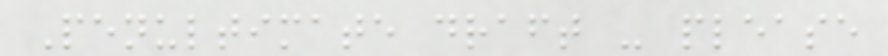Penultimate draft - please
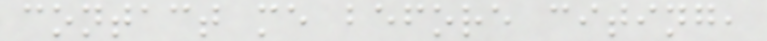contact me before citing,
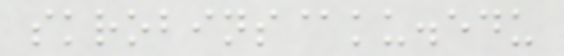skrobins@ku.edu
